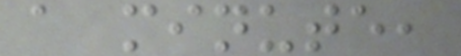a minute,
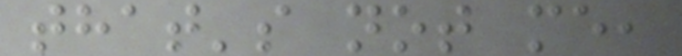that's not me,
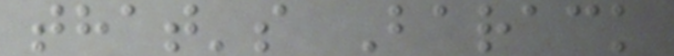that's Barack
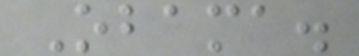Obama.
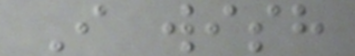I wish
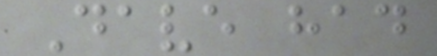Dave had
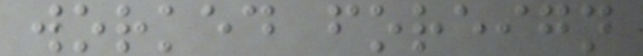worked foreign
